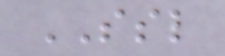SSL
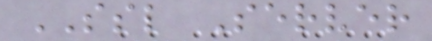SSL Server
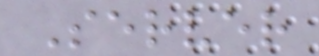Server
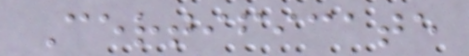Certificate
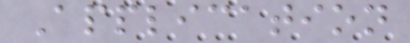Application
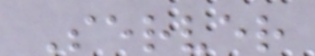Server
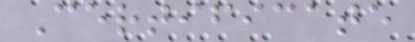Certificate
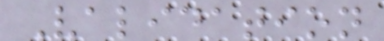Validation
